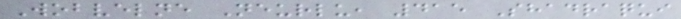Wobvelne Neurlu, 415 Shadraqui
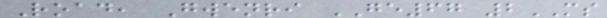Road, Gwenri GE67 2MS
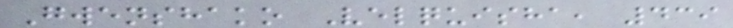Gwenshako Velquisha, 439
